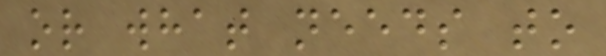or what needs to
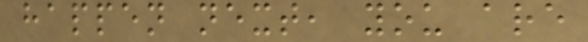happen next, you are
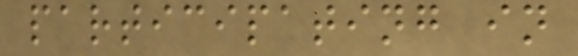participating in
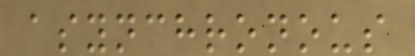asynchronous
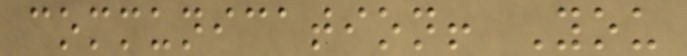communication! You
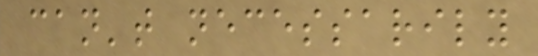can't necessarily
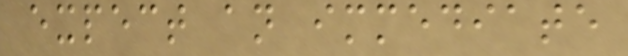expect an immediate
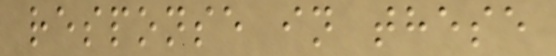response in these
